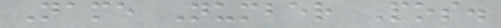Name Number Pos.
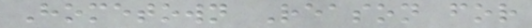Hometown Reason for
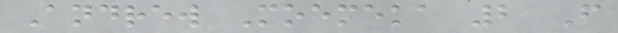Andrew Moemeka 2 F
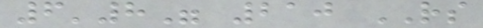6'8" 210 RS
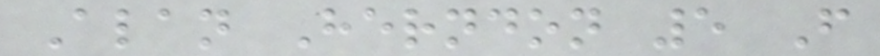Alan Herndon 5 F
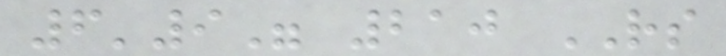6'9" 210 RS
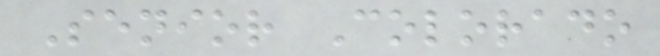Senior Colorado
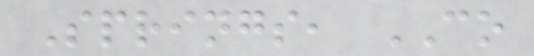Springs, CO
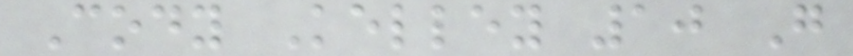Cody Kelley 10 G
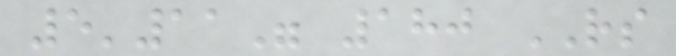5'11" 180 RS
